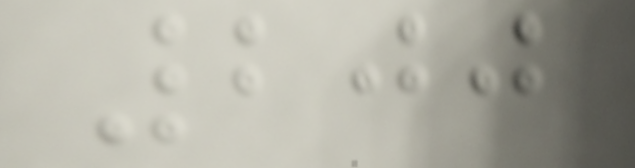200
